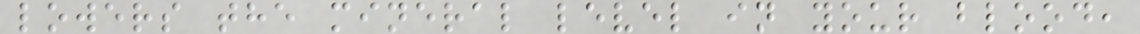lowers the mineral level in your blood,
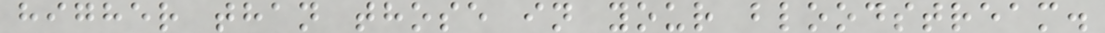higher than those in your bloodstream.
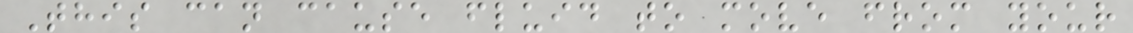This can cause fluid to move from your
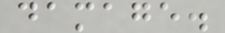damage.
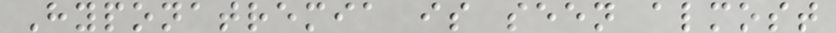Hyponatremia is seen almost
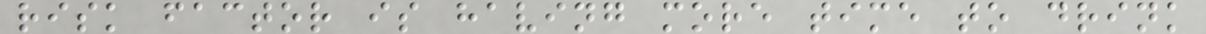risk factor is having more time to drink
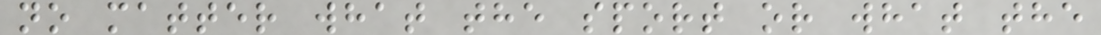no matter what the sport or what the
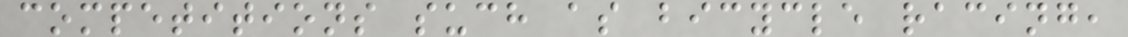competitions such as bicycle racing,
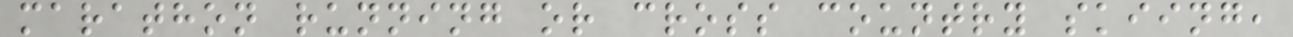marathon running or cross country skiing,
